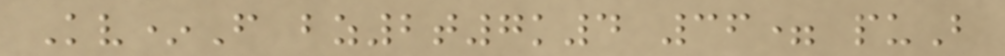Kv*F bz2t7k4 36= puB
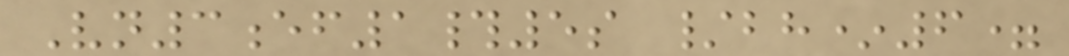Vn3ef1#5s /bh*6=
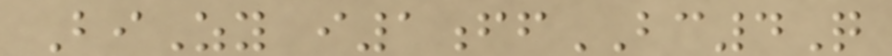BiZy i1ffBC4Q
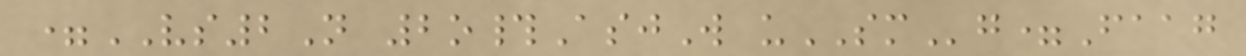=VS2N 2o#AsjW uSMg=Faag
